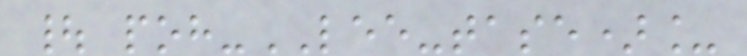| poh-LEE-tase)_
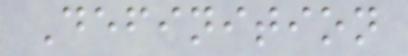Definition
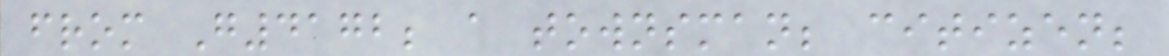from G4172; a townsman; citizen;
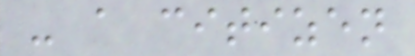- a citizen
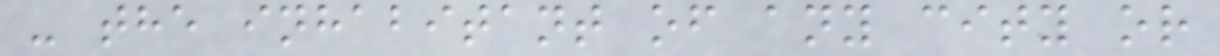- the inhabitant of any city or
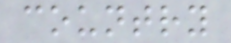country
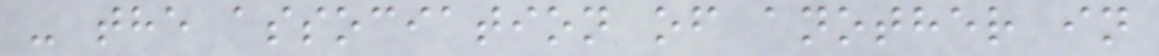- the association of another in
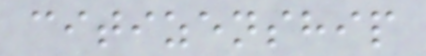citizenship
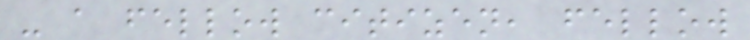- a fellow citizen, fellow
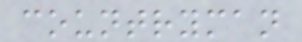countryman
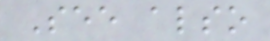See also
